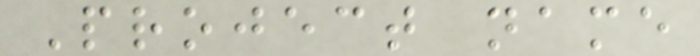Project name
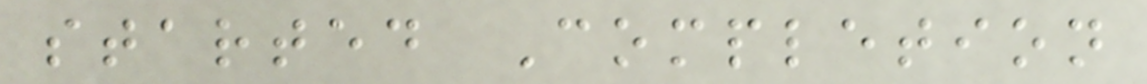started Completion
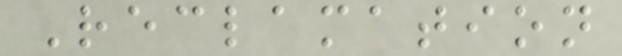Reclamation
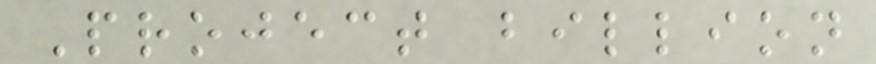Project billion
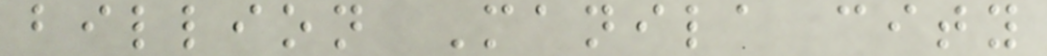billion Manila city
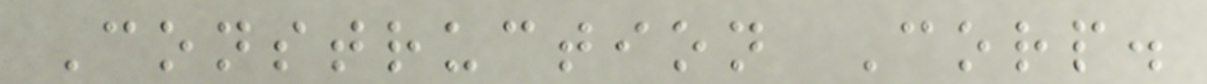Construction Corp.
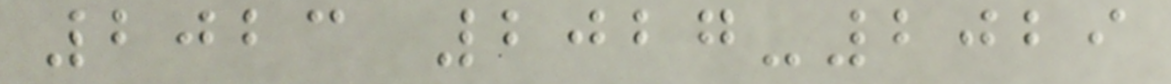2023 2027-2029
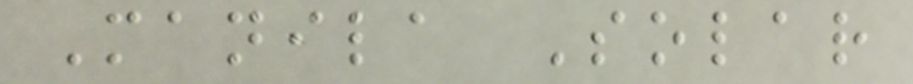Manila Solar
